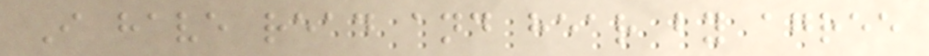I have read and hear by agree
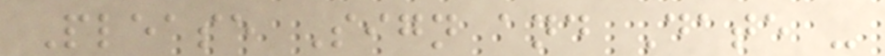Please Sign and Date -
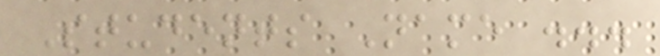Students Name ...
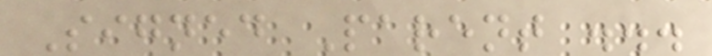Signed Parent ...
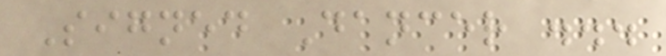Signed Dancer ...
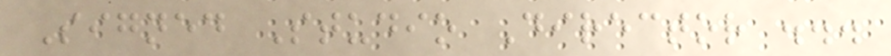Signed Studio Director ...
